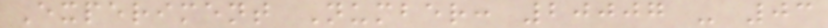Experiment Number: 20007 - 03
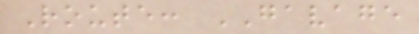Route: GAVAGE
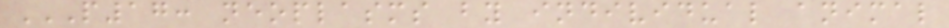P17: NEOPLASMS BY INDIVIDUAL ANIMAL
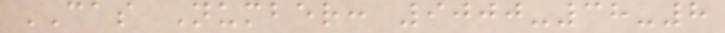CAS Number: 9000-38-8
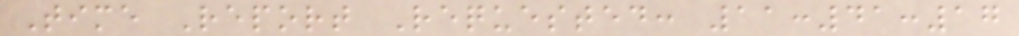Time Report Requested: 11:41:17
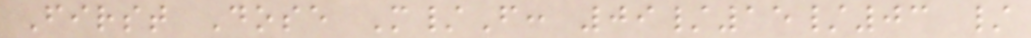First Dose M/F: 09/15/03 /
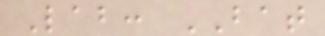Lab: BAT
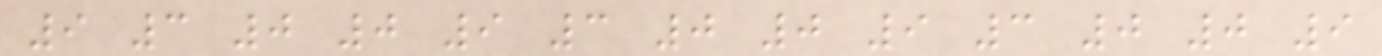9 3 0 0 9 3 0 0 9 3 0 0 9
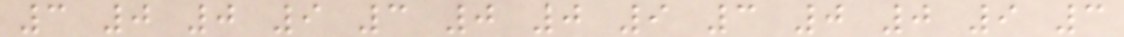3 0 0 9 3 0 0 9 3 0 0 9 3
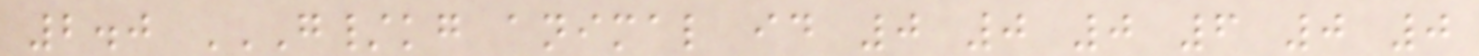2.0 G/KG ANIMAL ID 0 0 0 6 0 0
